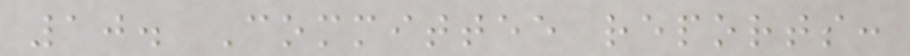10. Committee reports:
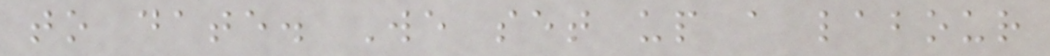to date. We set up a labour
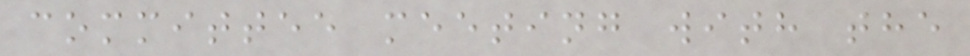committee meeting with the
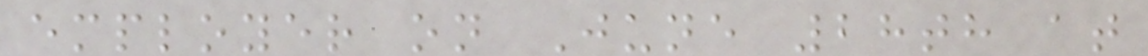employer on June 28th at
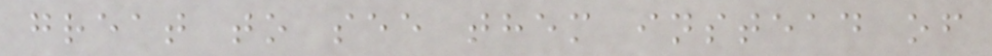great to see them instead of
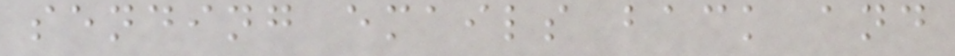sending emails back and
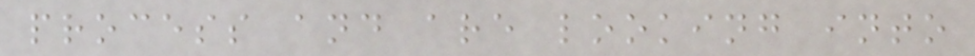process and are looking into
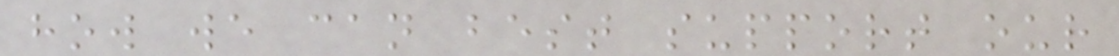how we can best support our
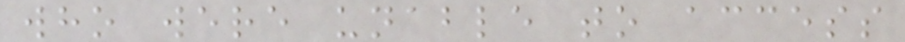who were unable to access
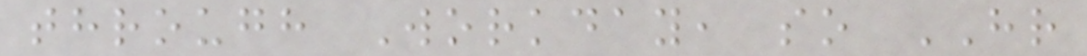through Workday, so HR
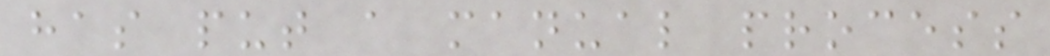has put a manual process
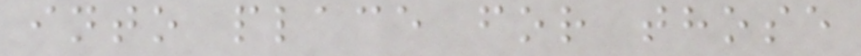into place for those
